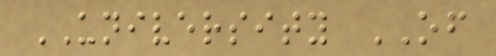UNIVERSITY OF
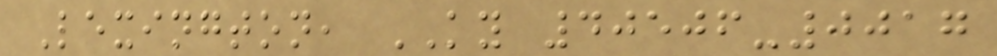Lexington, KY 40506-0017
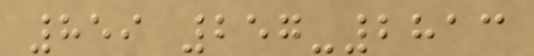859 257-2813
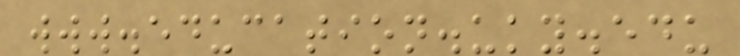www.education.uky.edu
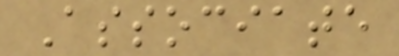Associate
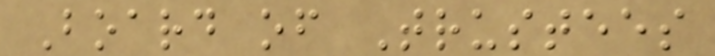Board of Trustees
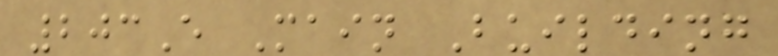203E Main Building
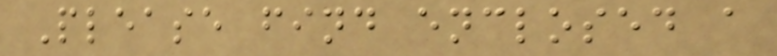Please find enclosed a
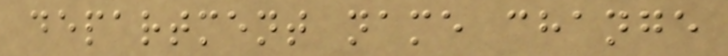department name change
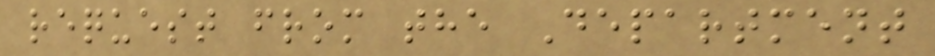request from the Department
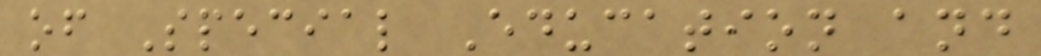of Special Education and
